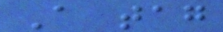A tag
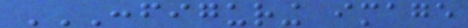CONFIGURING IMAGE
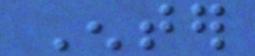Enter
